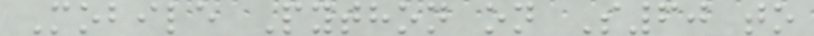Mobile Python on S60 to
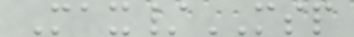Max/MSP
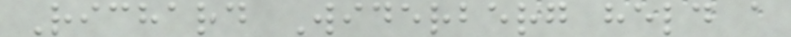Richard Widerberg held a
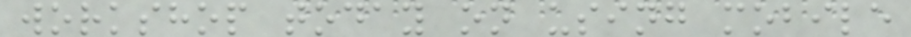workshop today on using mobile
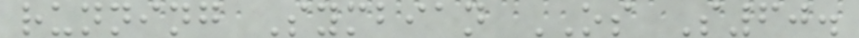running Symbian OS S60.
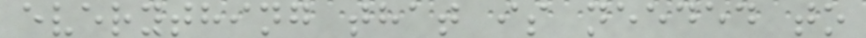everything that is needed to
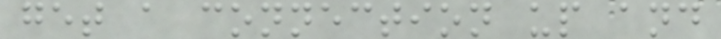get a connection up and
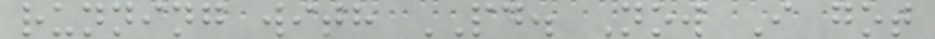running with PD. Now I got
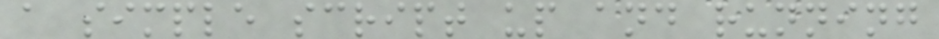a simple script up and running
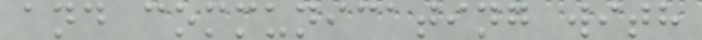and communicating with
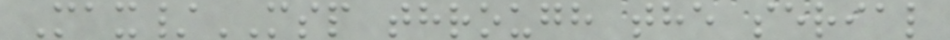Max/MSP through the serial
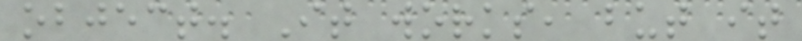object. It works, but it
